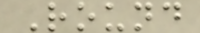Round
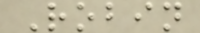Robin
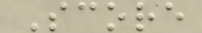Score
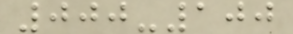000-100
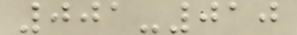001-010
